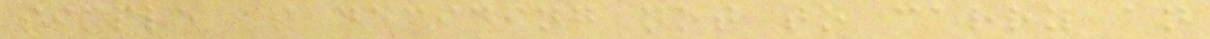simple as deciding not to carry an
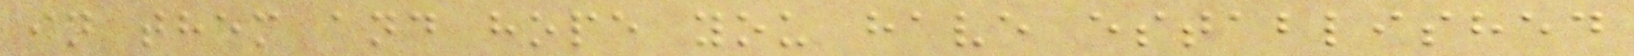in them and hope you have established
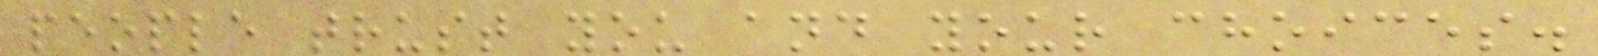people trust you and your choices.
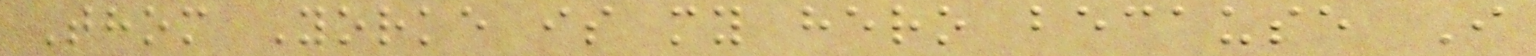Thom Yorke is my hero because I
